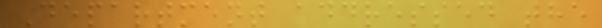Department addressed the
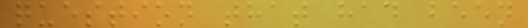question that had been
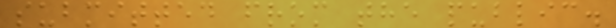submitted from the public.
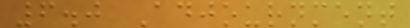6.0 Adjournment
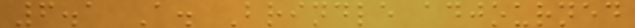6.1 A. Brindle adjourned
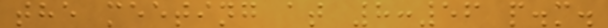the meeting at 8:56 p.m.
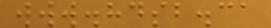www.hdsb.ca
